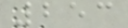253
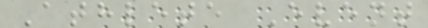Athlete Event
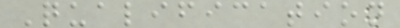Qualification
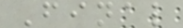Final
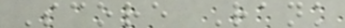Score Rank
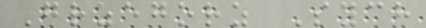Grzegorz Sych
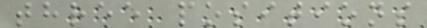three positions
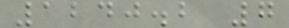1240.2 7
